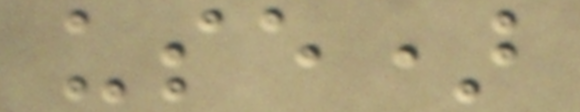use)
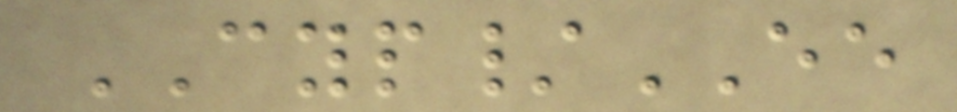CYP/EE
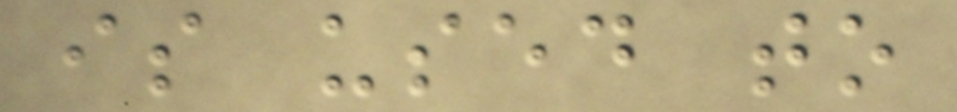is used to
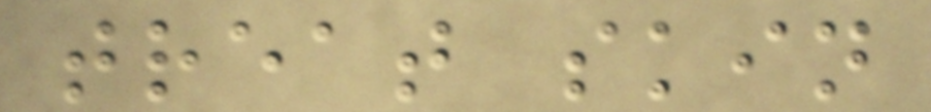treat skin
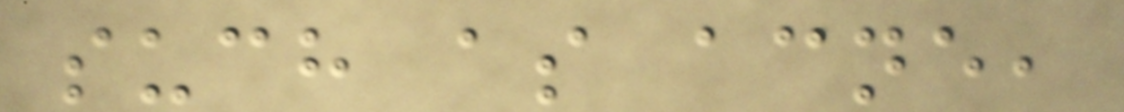such as acne,
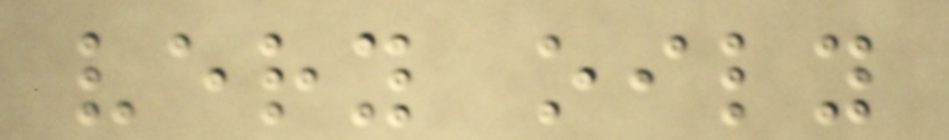very oily
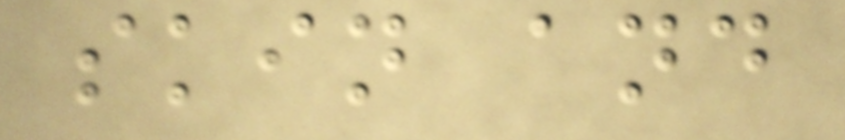skin and
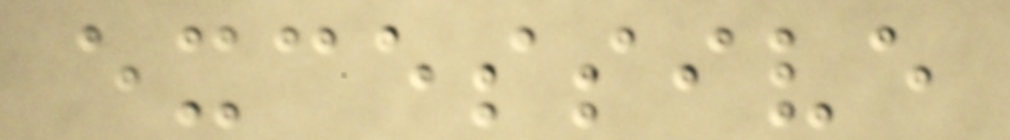excessive
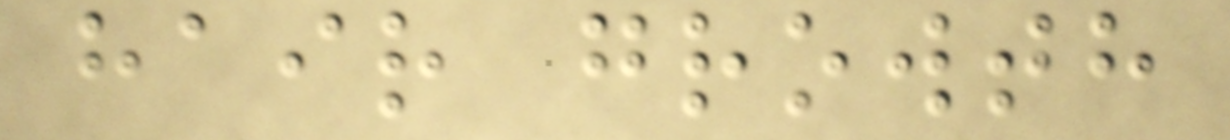hair growth
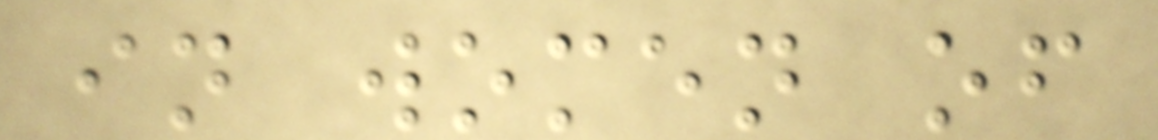in women of
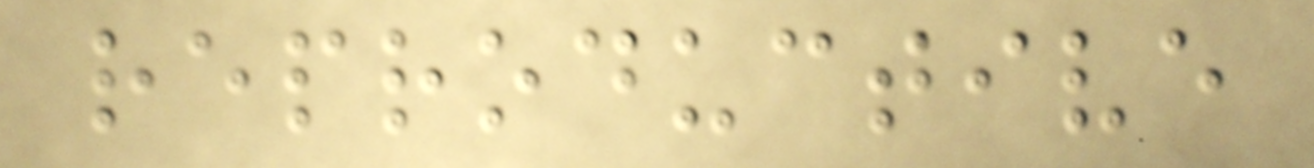reproductive
